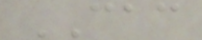CAC
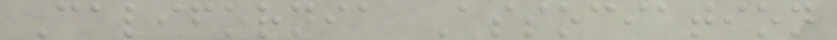California Association
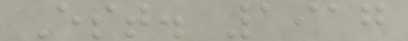Est. 1917
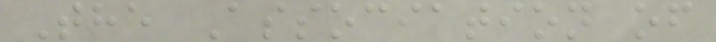The Association of
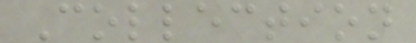Collection
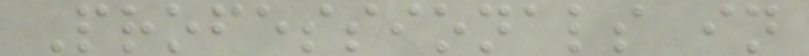Professionals in
